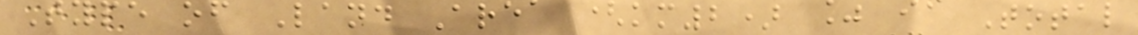Type of Land Area (km2) % of Total
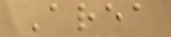Area
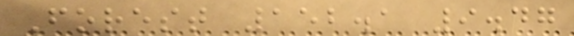Forest 152.1 9.47
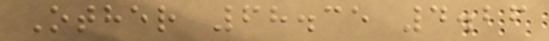Other 68.35 4.26
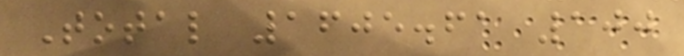Total 1605.61 100
